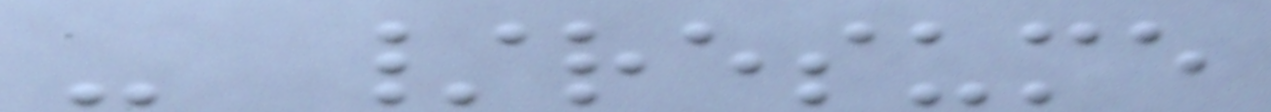- /resume
